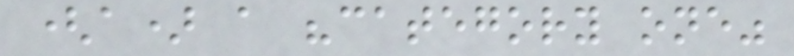(a) a "category one"
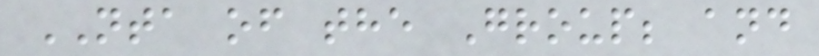NTA of the Group; and
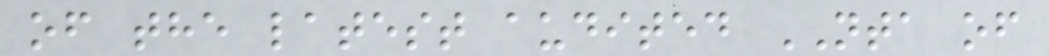of the latest audited NTA of
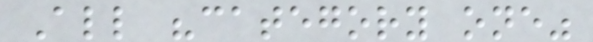All "category one"
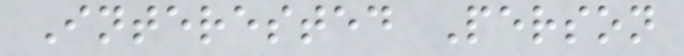Interested Person
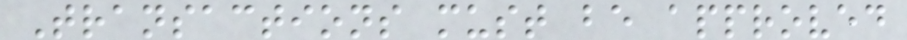Transactions must be approved
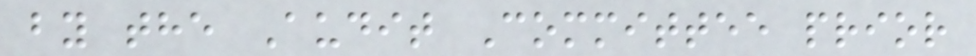by the Audit Committee prior
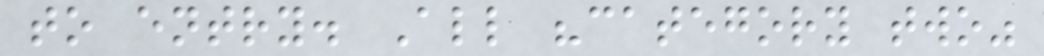to entry. All "category two"
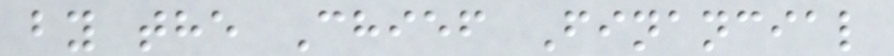by the Chief Financial
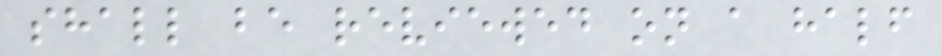shall be reviewed on a half
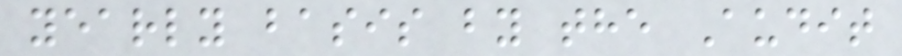yearly basis by the Audit
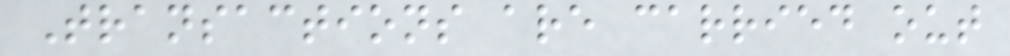Transactions are carried out
